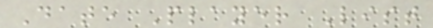Date Player List
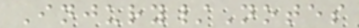Injury/Notes
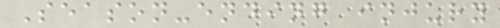Season-ending injury
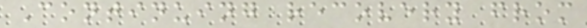Continuing recovery from
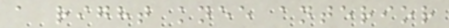a right knee anterior
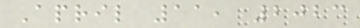April 11, 2023
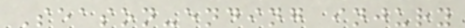Season-ending injury
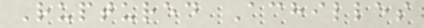Ruptured Achilles
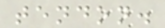tendon.
